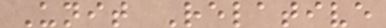Unit Relative
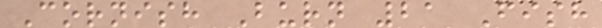Cornish Burn 21 Fish
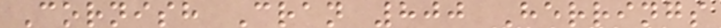Cornish Cran 800 Herrings
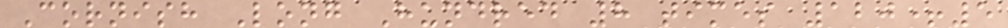Cornish Long Hundred 8 times 120+5
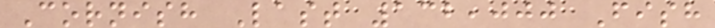Cornish Last 132,000 Fish
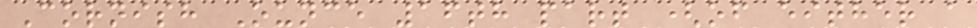Cornish Ounce 16th part (of either a
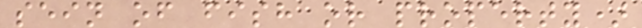sein of fish or property)
